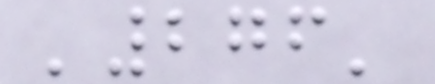'276'
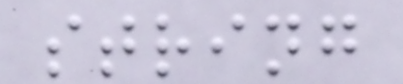string
